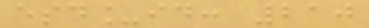esd_id: 210
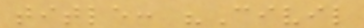title: "Civil
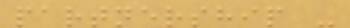partnership -
